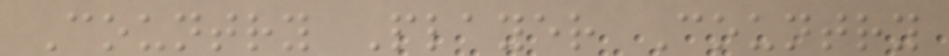Country Player Country
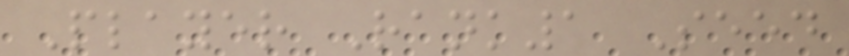Player Rank1 Seed
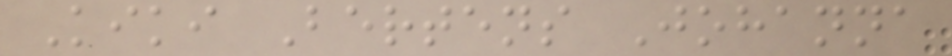Kiki Bertens Johanna
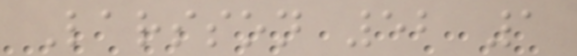Larsson 52 1
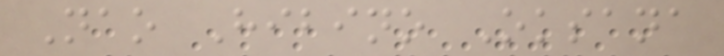Nao Hibino Oksana
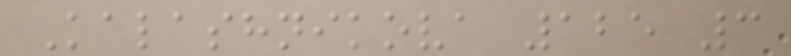Kalashnikova 125 3
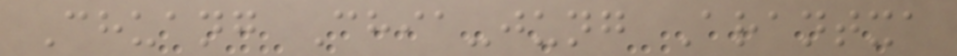Chuang Chia-jung Arantxa
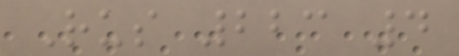Rus 223 4
